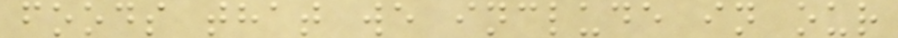foods that we include in our
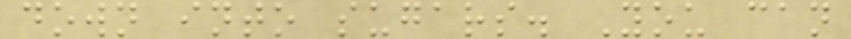down into sugars. You can
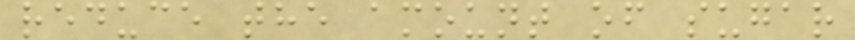reduce the amount of sugar
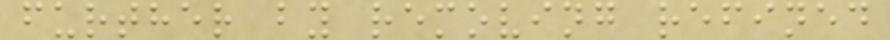further by removing refined
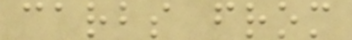carbs from
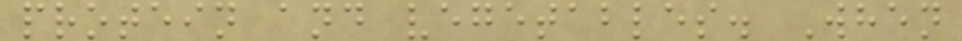protein and vegetables. When
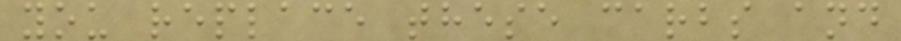you replace these carbs and
